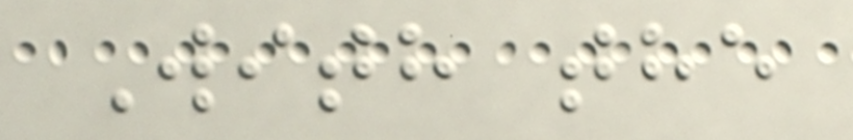With the
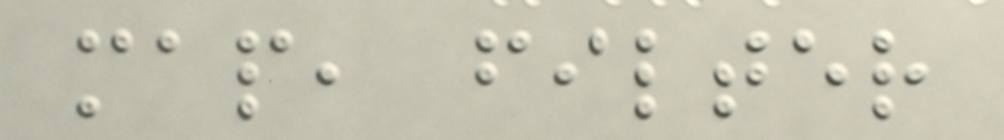map, filter
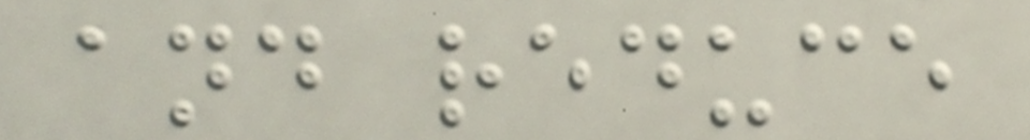and reduce
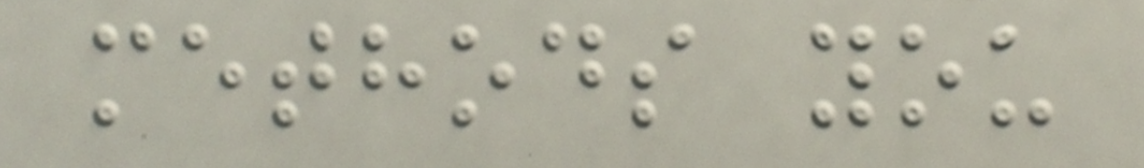methods you
